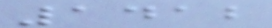1412
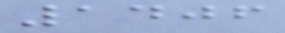1406
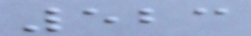523
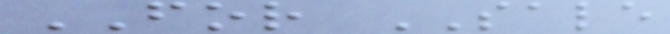FOR SALE
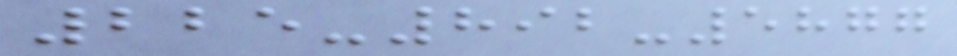225-892-5877
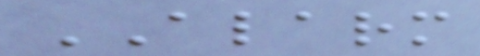ALARM
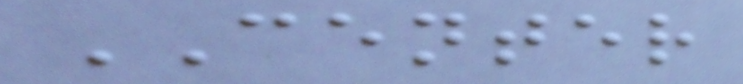CENTER
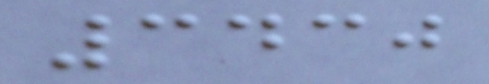3430
